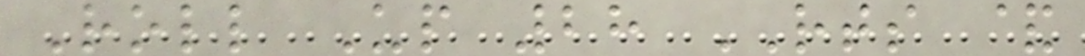Roll Up 28 RTS &
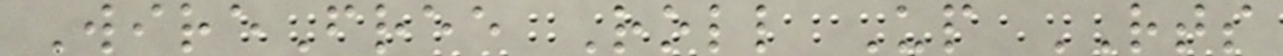WireFree Roll Up RTS
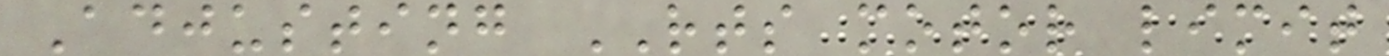Adjusting RTS motor limit
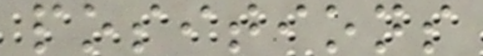positions
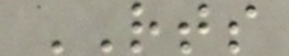RTS
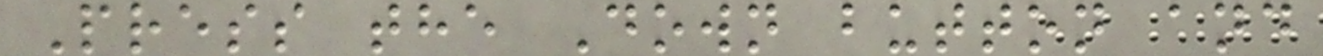Press the Down button and
